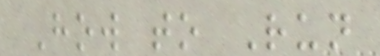How to Run
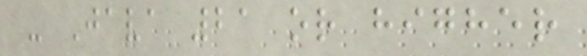- Java 21 or higher
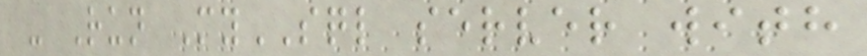- Run MySQL server with
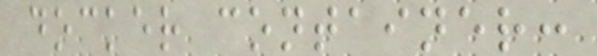docker container:
